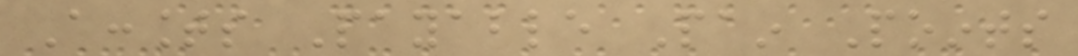Accounts Payable Pain Points
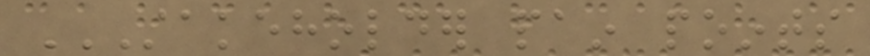STAKEHOLDER PAIN POINTS
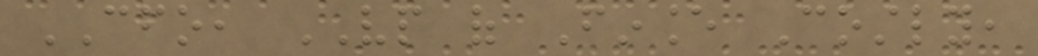CFO, VP of Finance Costly,
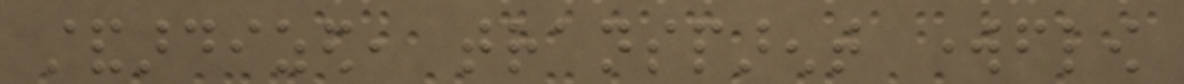standardized, transparent workflow
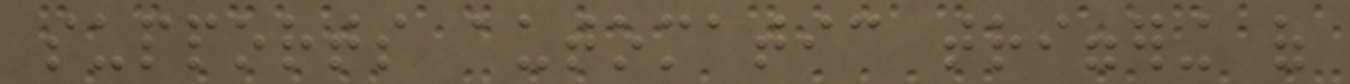supports automatic triggering of
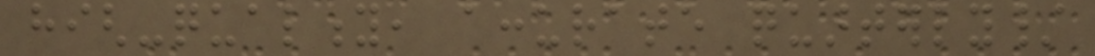high-quality, accurate quarterly/
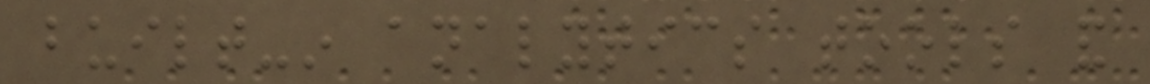built-in analytics tools and
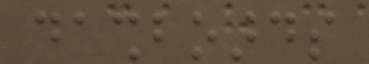dashboards
